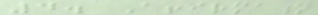4. Affirmation
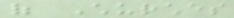of Churches
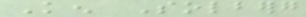Ken Solberg
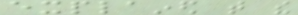explained that the
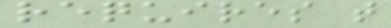requires that
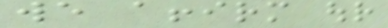we affirm our
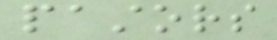pastors
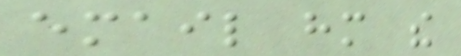email him the
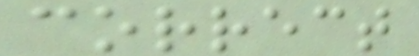correct
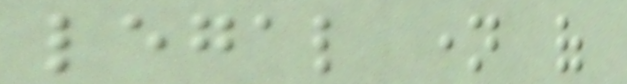legal name of
